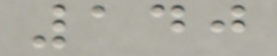140
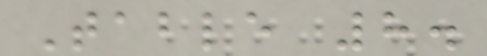Table 8.
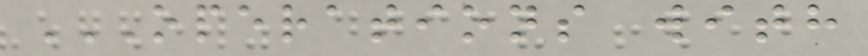OPERATIONS WITH
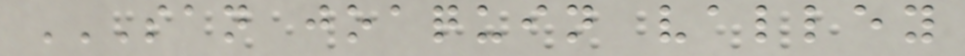SAN JOAQUIN VALLEY
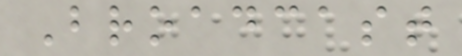Broadcast
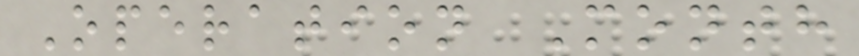Operation Month
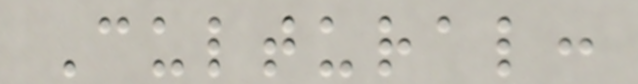Cultural:
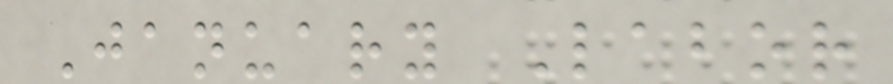January Labor
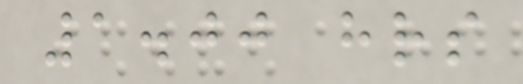1.00 hrs
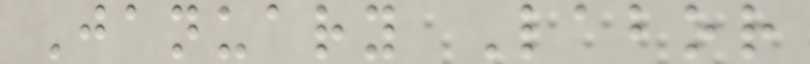January Labor
